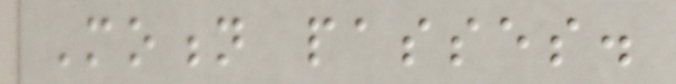Motion passes.
